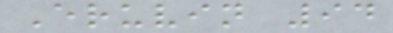Eruvin 94
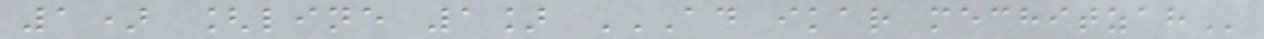1) [line 1] AD IKAR MECHITZAH
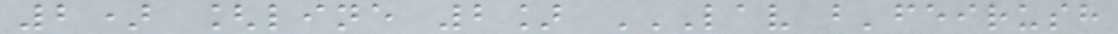2) [line 2] LAV B'FEIRUSH
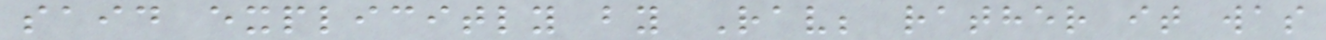said explicitly by Rav; rather it was
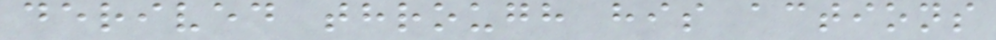derived through his actions
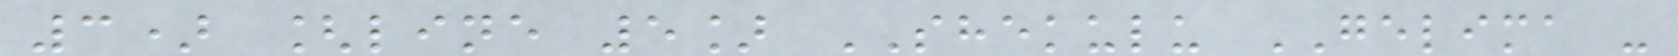3) [line 5] SHEKULU GELIMA -
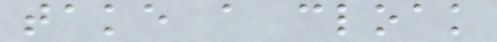take a cloak
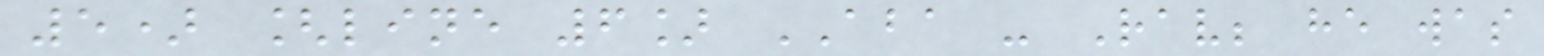5) [line 6] ABA - Rav; he was
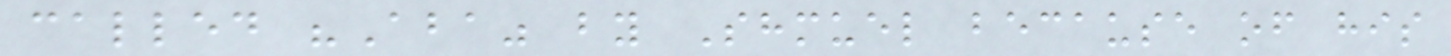called "Aba" by Shmuel because of his
